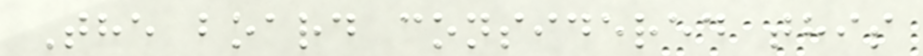The board considered this
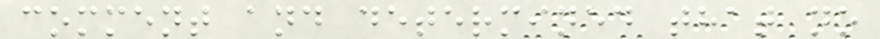comment and determined that no
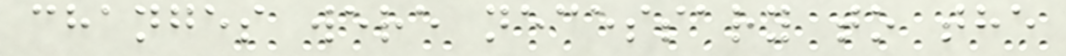changes were necessary to the
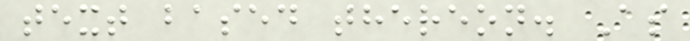text based thereon. As
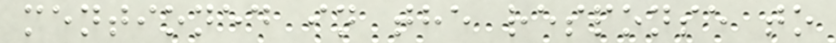mentioned in the response to
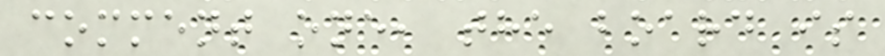comment one, the board is
